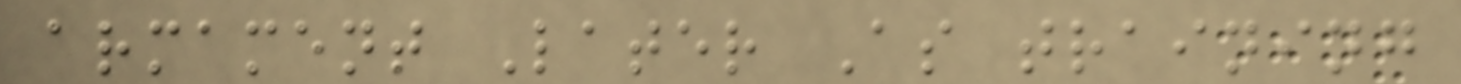armament Later As training
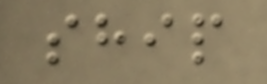ship
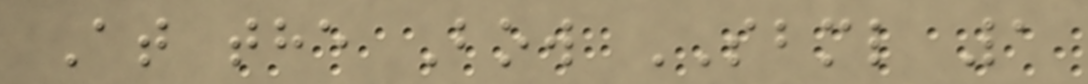At the Bow SBML 1
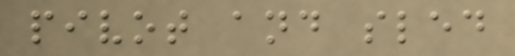pivot and sled
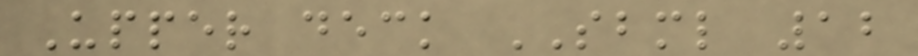Upper deck SBML 12
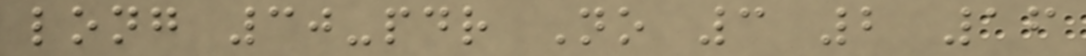long 30-pdr No 3 2 16
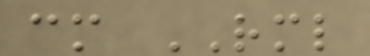cm RML
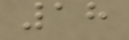18
